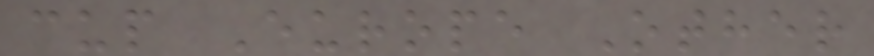cup Europe Other
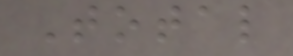Total
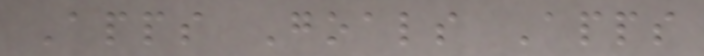Apps Goals Apps
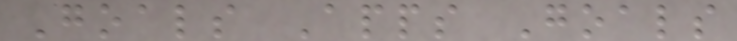Goals Apps Goals
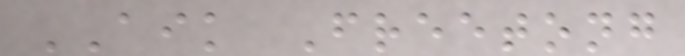AIK Freetong
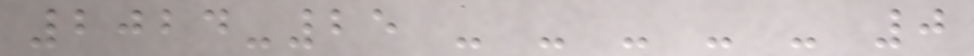2024-25 - - - - - 0
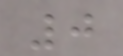0
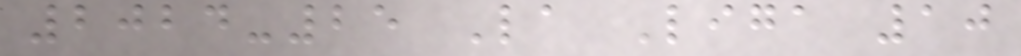2024-25 La Liga 10
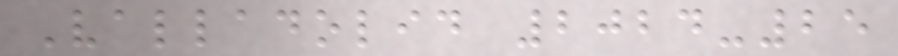Valladolid 2024-25
